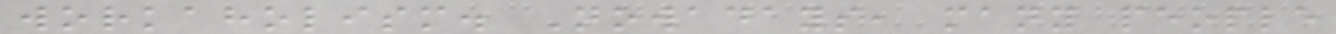workaholism. Nowadays, many people
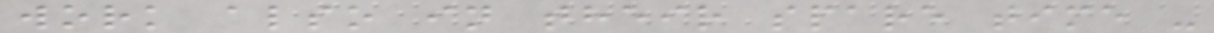work also in their spare time -
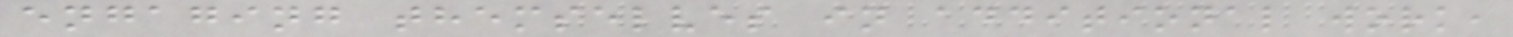engaging themselves in additional work,
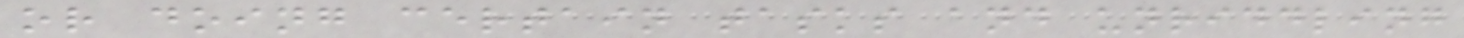or doing certain tasks and unriddling
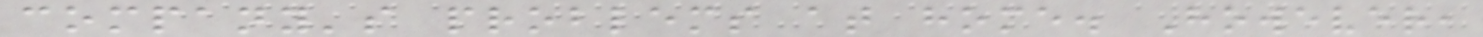company's problems at home. However,
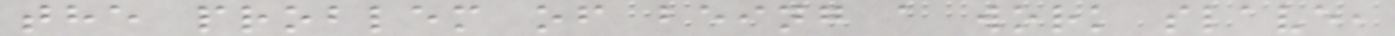the problem of being a work slave,
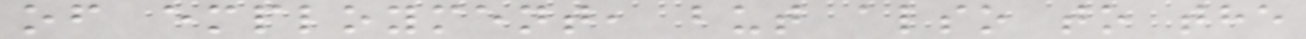of employment, but also to the
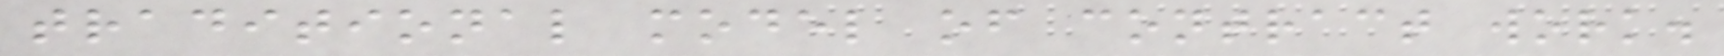traditional model of contract work.
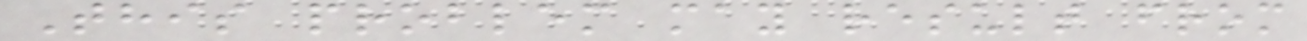This problem may result from
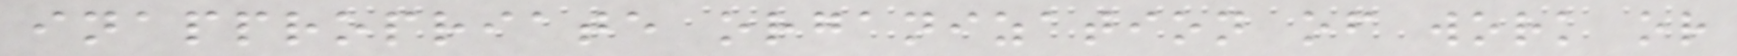inappropriate organization of work or
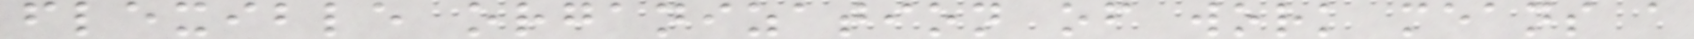flexible organization of work means a
